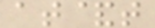at&t
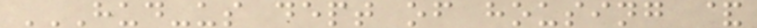HUD-US DEPT OF HOUSING &
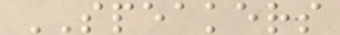SPEAKERS
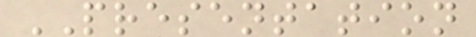PRESENTATION
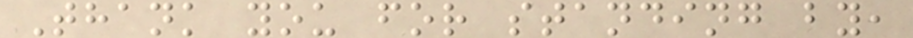Thank you for standing by,
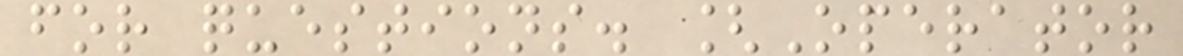for questions. [Operator
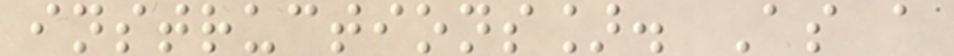instructions]. As a
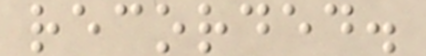recorded.
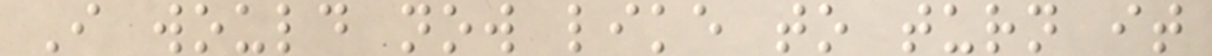I would now like to turn it
